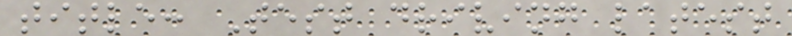title: Test driving latest
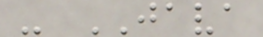- JAVA
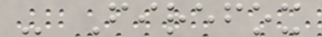- Firefox
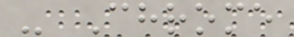- Chrome
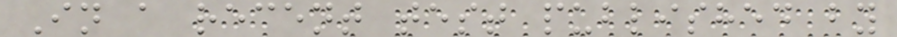In a recent test published by
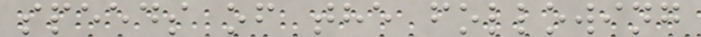speeds of the following
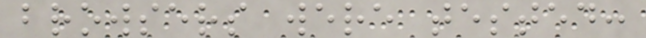browsers were tested:
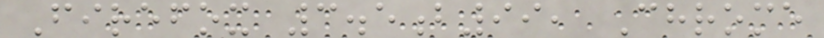Firefox 3.5b99, Chrome
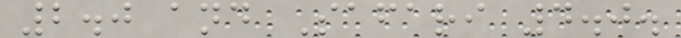2.0 and Safari 4.0.
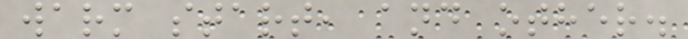warm start, and other.
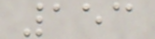153
